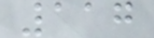117
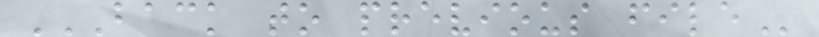BACK TO PREVIOUS FILE
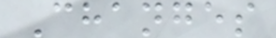Changes
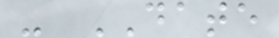- DATE
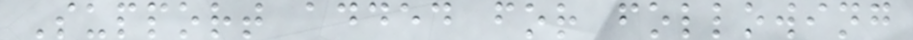Support added for following
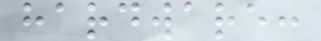hardware:
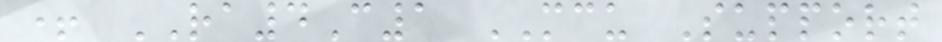+ RA4C1 MCU Support
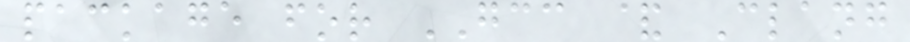package for GCC & Clang
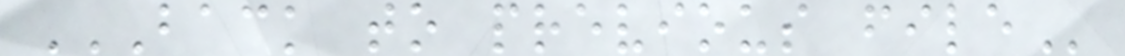BACK TO PREVIOUS FILE
